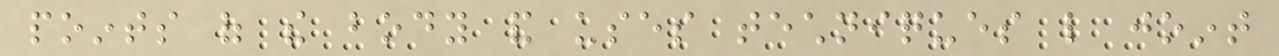points of the body and uses techniques like joint
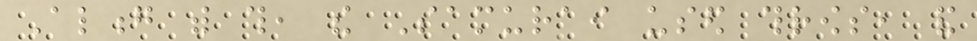Along with this, the Samurai used throws, and
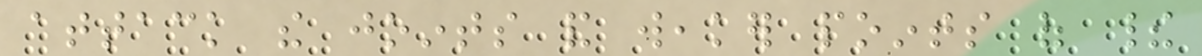attack the joints and weaker points of their
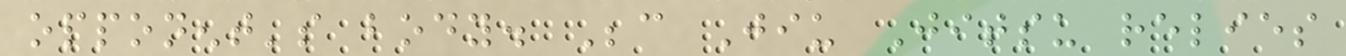opponent's body. Because Jiu Jitsu relies
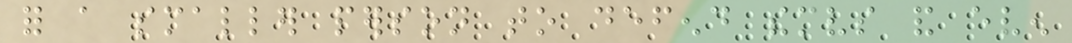for a smaller person to defend themselves and even
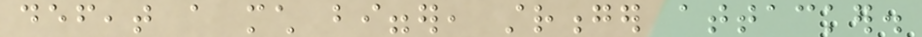defeat a much bigger, stronger attacker.
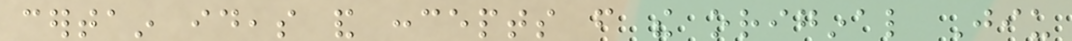certain ideas and concepts from the original Jiu
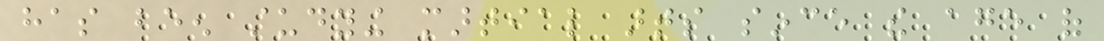has been studying martial arts since the age of
